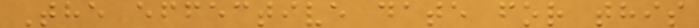The effective date for this
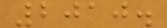2010.
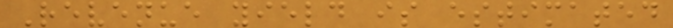Revenue yield is estimated
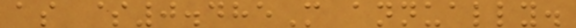as $0.485M annually.
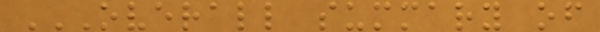OVERALL SUMMARY OF
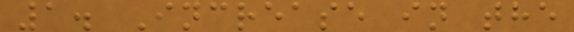1. Increase in the
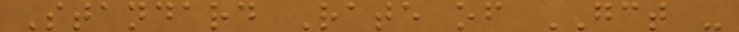Standard Rate of GCT -
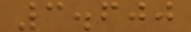3.600
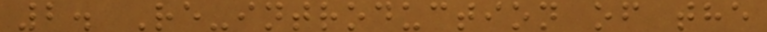2. Re-introduction of the
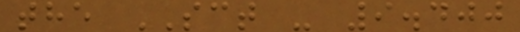the SCT - 9.400
